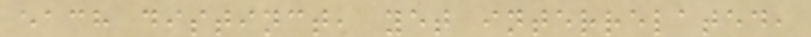each distinct, yet interrelated,
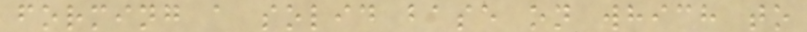forming a solid base on which to
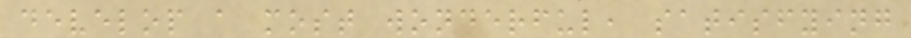develop a most wonderful, satisfying
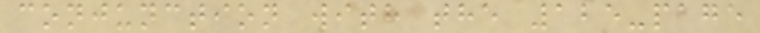conjunction with the 125-page
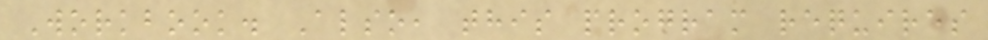Workbook. Also, this program requires
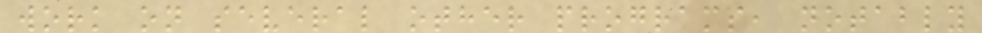work on several other programs, notably
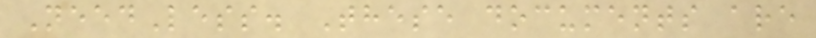NeedLess. These documents are
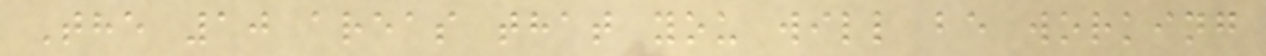The 10 areas that you will be working
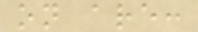on are:
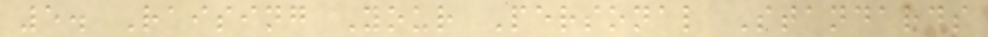5. Raising Your Personal Standards
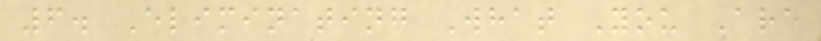6. Eliminating What You Are
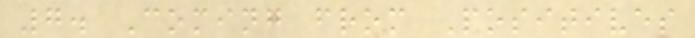7. Coming from Positives
